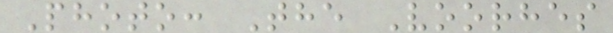Photo: The Voorhes
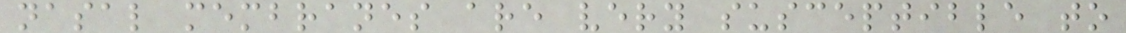nasal membranes are very susceptible to
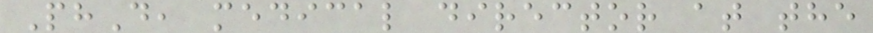PhD, medical director at the
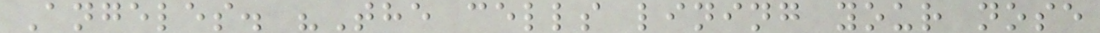Angeles. "The cells lining your nose
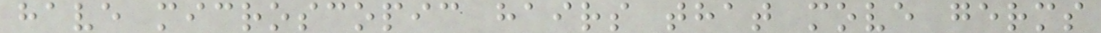have microscopic hairs that move germs
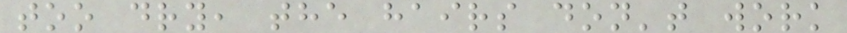too dry, the hairs don't work
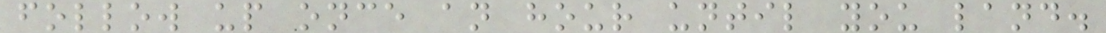follow up once an hour until you land.
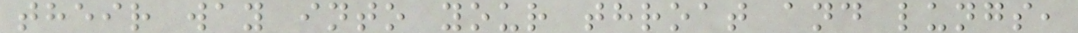their way into your throat and lungs,
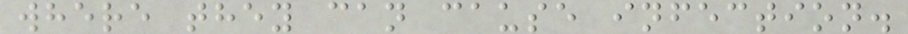where they can cause infection.
